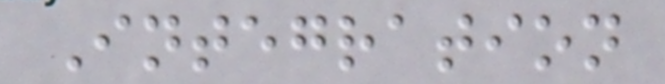Integration
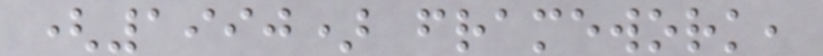(1990) framework,
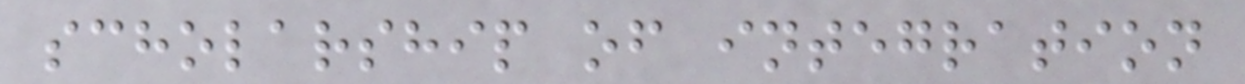scholarship of integration
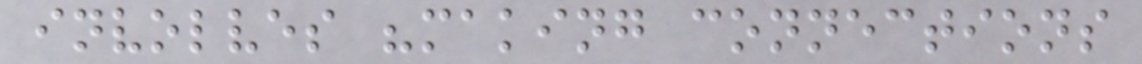involves "making connections
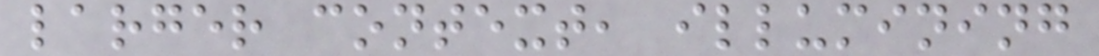larger context, illumining
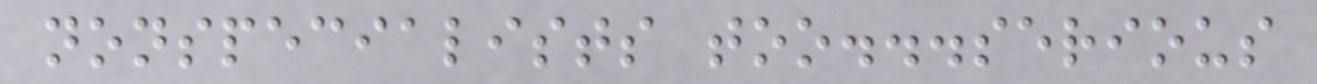nonspecialists too...serious
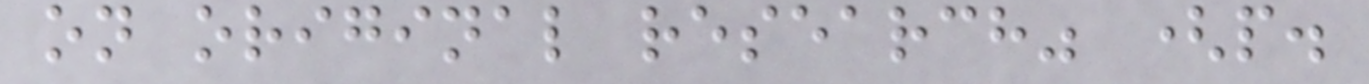on original research" (p.
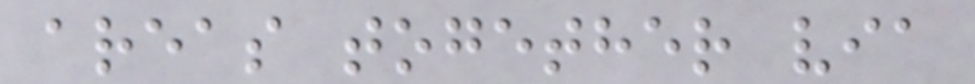areas together via
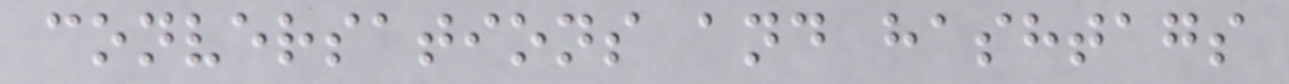conversations and hashtags
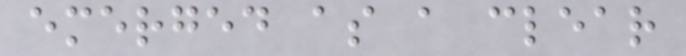emerged as a clear
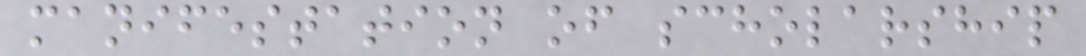manifestation of scholarship
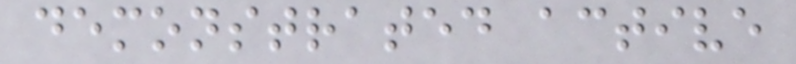demonstrated active
